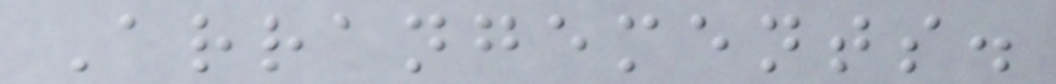Arrangements.
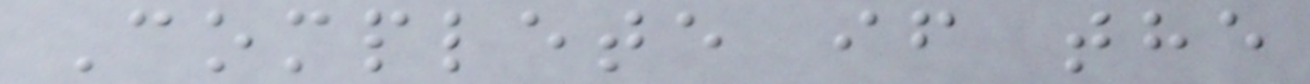Complete if the
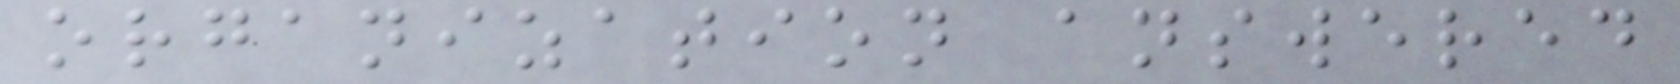organization answered
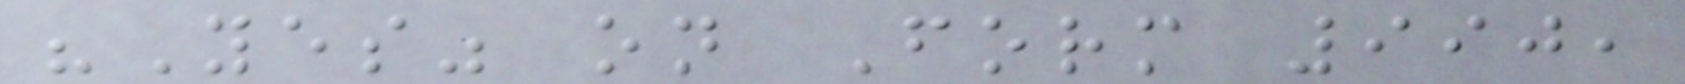"Yes" on Form 990,
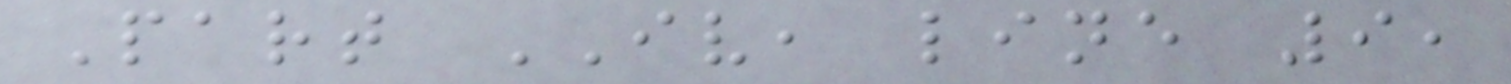Part IV, line 9,
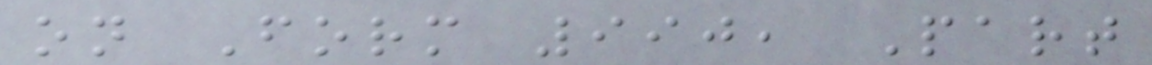on Form 990, Part
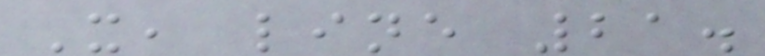X, line 21.
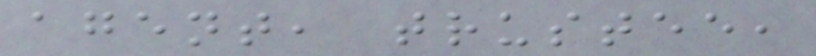agent, trustee,
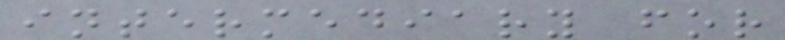intermediary for
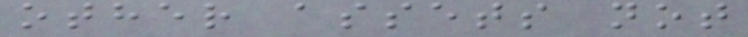other assets not
